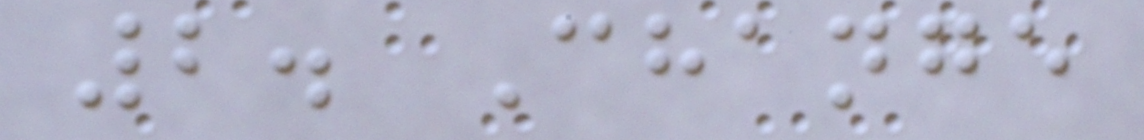2. Change
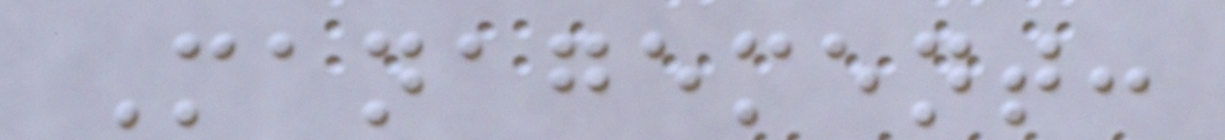Management:
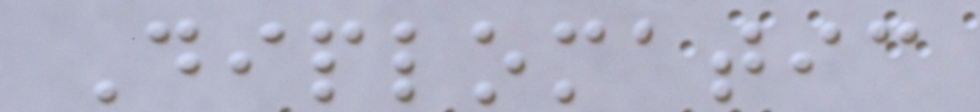Diplomatic
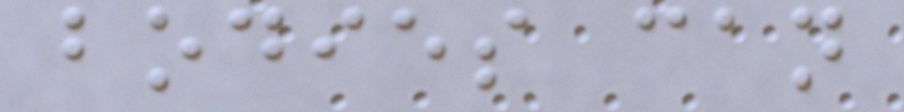bodies can
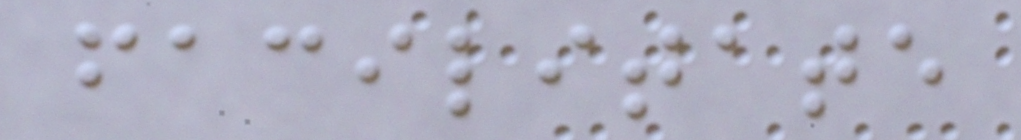facilitate
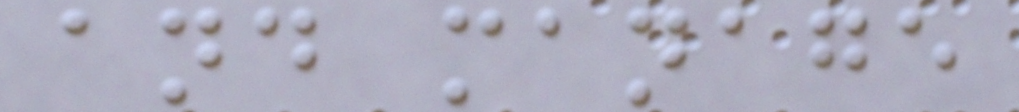and manage
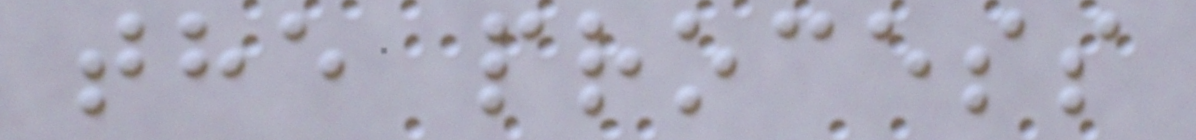the process
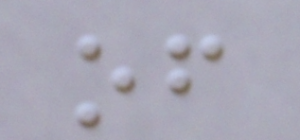of
